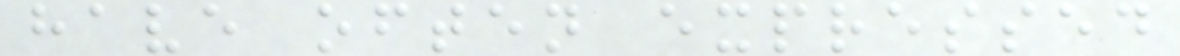have often expressed
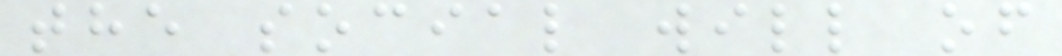the social will of
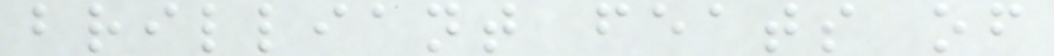brilliant feats of
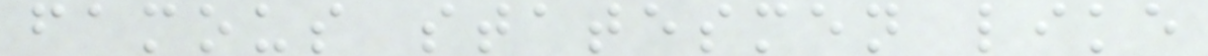famous statesmen like
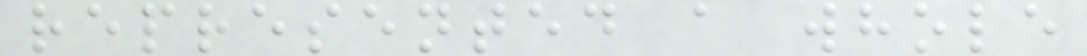represented a whole
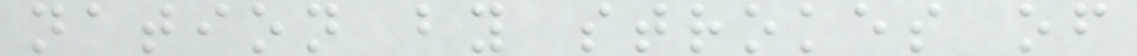nation by strokes of
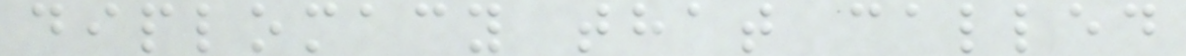diplomacy that called
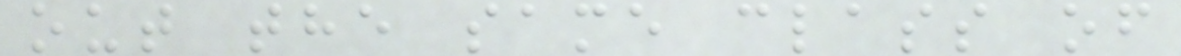out the same class of
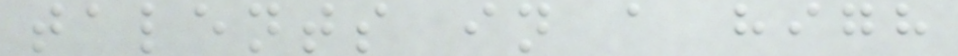talents in a high
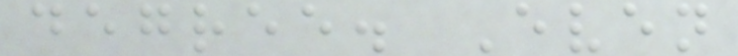degree. Even
